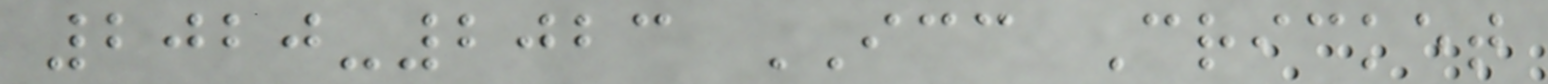2020-2023 ICC Cricket
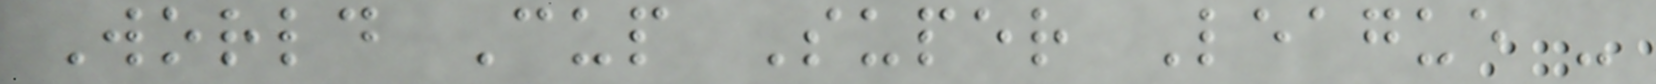World Cup Super League -
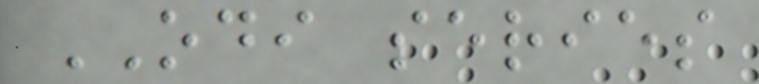ODI series
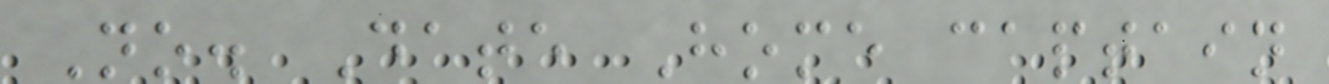No. Date Home captain
